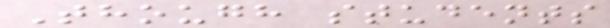Though students
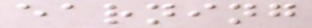earning
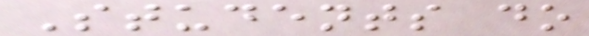Students do
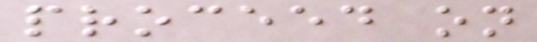proceed on
